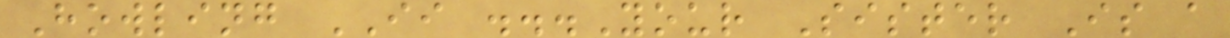Howling II ...Your Sister Is a
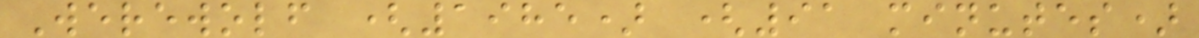Werewolf (1985) (91 minutes)
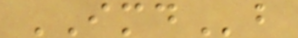IMDb
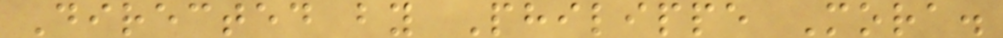Directed by Philippe Mora.
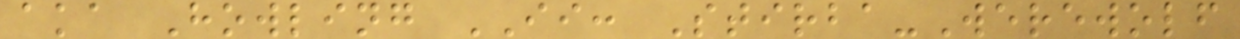aka Howling II: Stirba-Werewolf
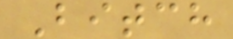Bitch
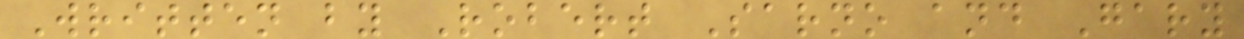Written by Robert Sarno and Gary
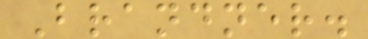Brandner.
